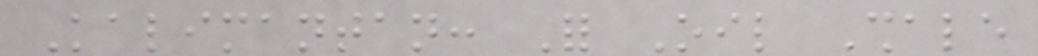Kalimantan: For Oil Shale
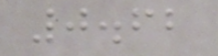0.62
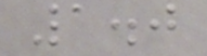1.0
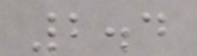2.4
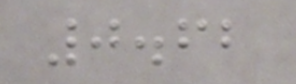0.62
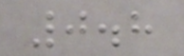0.8
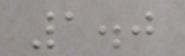1.0
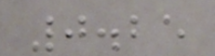0.25
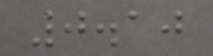0.10
